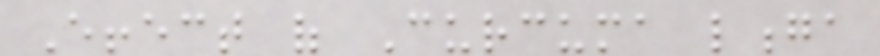Effect of Curcuma longa
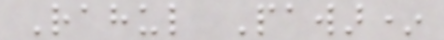Rahul Pawar*
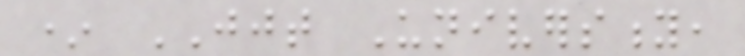* JJT University,
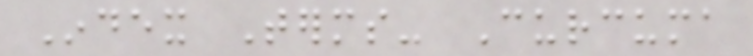Index Terms- Curcuma
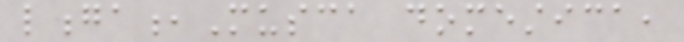longa,Musca domestica,
